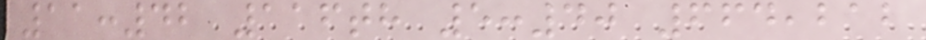11:42 116th 5:40 664,212
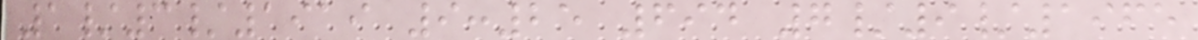1/3/1919 9:25 694 7/9/1965
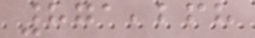871,268
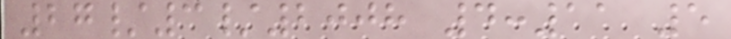27/3/2008 4:11 5
